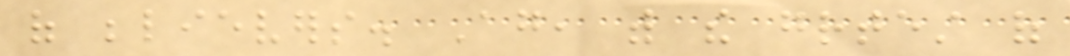of believers. Again, with the greatest of
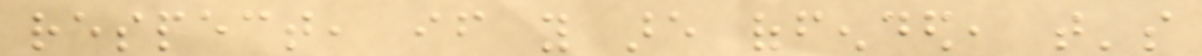respect, if you are offended, that's
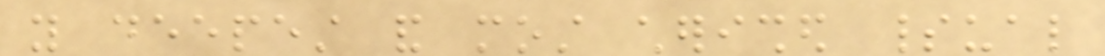you deepest and most cherished spiritual
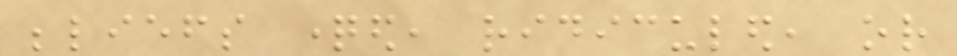beliefs questioned, ridiculed, or
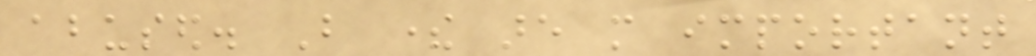abused. But there are more important
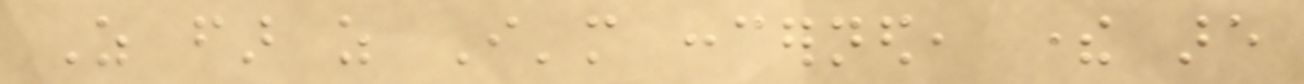As far as I'm concerned, there are
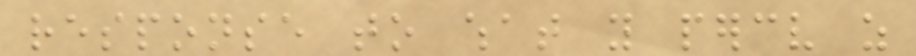response to what you perceive as
